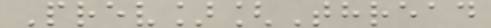Prev][Thread
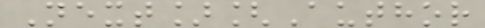Next][Author
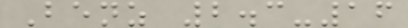Benz 2.3-16
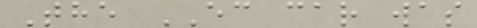The EC car was
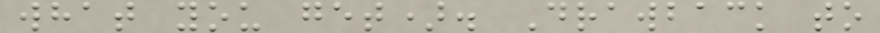what you get). Drawback to
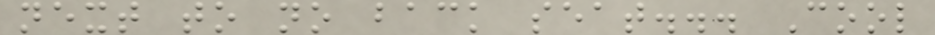next to no back seat... Cool
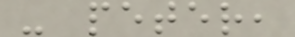- peter,
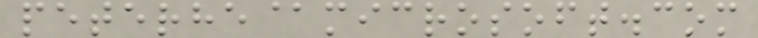peterhe@microsoft.com
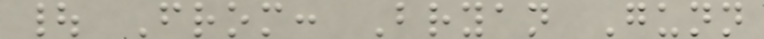| From: Bryan Gunn
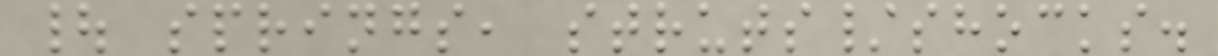| springs, struts/shocks.
